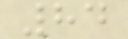84
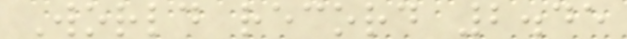World record 2.45
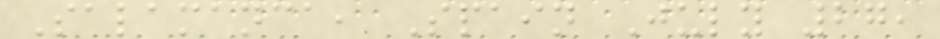Salamanca, Spain July 27,
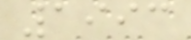1993
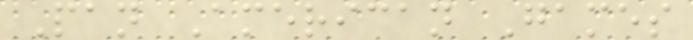Pan American Games
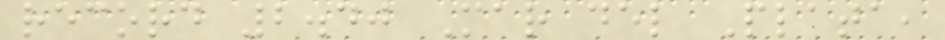record 2.40 Mar del Plata,
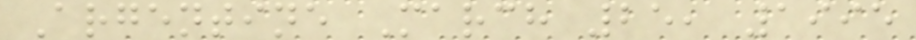Argentine March 25, 1995
